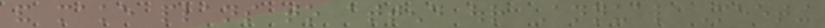and make plans to attend our Annual Meeting
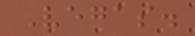Vegas.
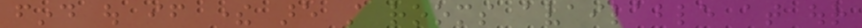find out if there are still rooms available at our
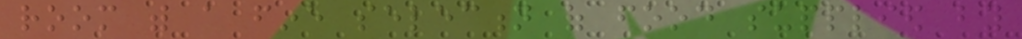room with a fine selection of food supplied by
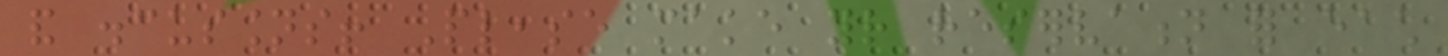and discussions! Please make your reservation for each
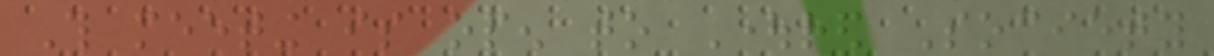This meeting is open to Oughtred Society
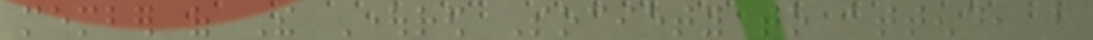member of The Oughtred Society to attend, but
